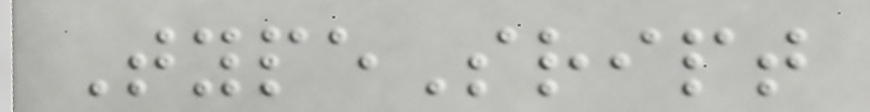TypeSript
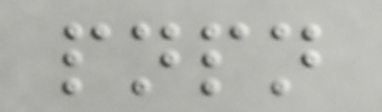pnpn
